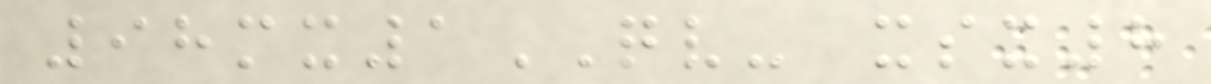98mx1QV- xsx8
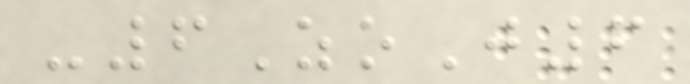-6ZoJ6
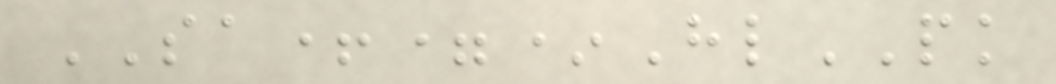SA+=*HlPK
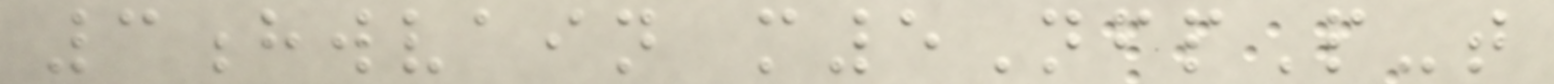3hwvain m5NfpP-t
